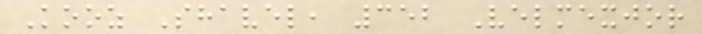Kooz Shavel, 352 Velmexjor
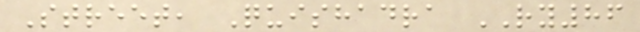Street, Quishadra RY86
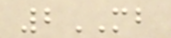2MB
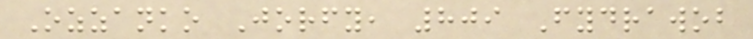Ozzanko Jorfy, 809 Fydrawob
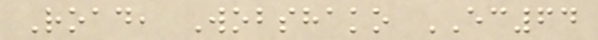Road, Wobshako EC64
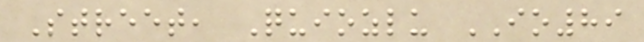Street, Quiozlu IO89
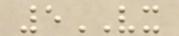5VX
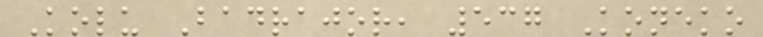Kolu Badrajor, 537 Koneko
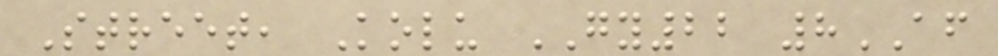Street, Kolu GY22 8AF
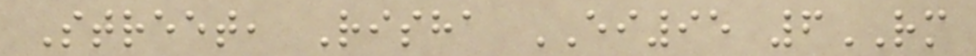Street, Risha EI95 6RM
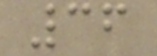36
